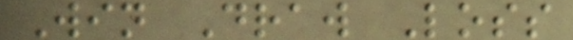Win Draw Loss
